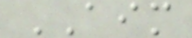AIM
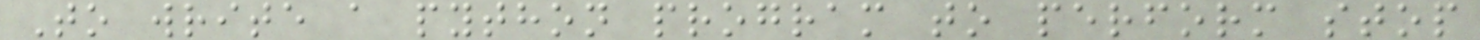To write a python program to perform stop
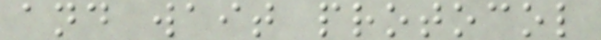and wait protocol
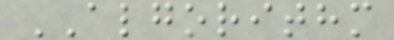ALGORITHM
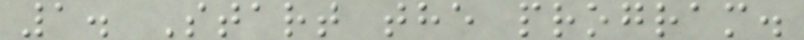1. Start the program.
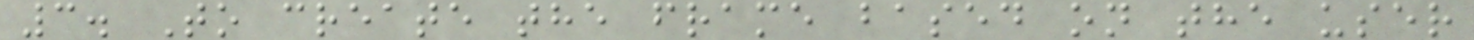3. To create the frame based on the user
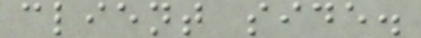client side.
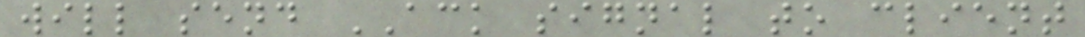will send ACK signal to client
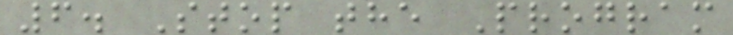6. Stop the Program
